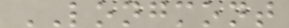LONGMONT
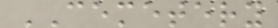CEMETERY
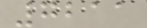7211
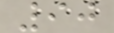90
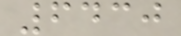6430
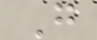G
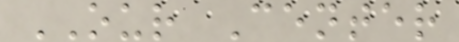OUR Center
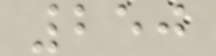250
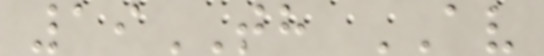19TH AV
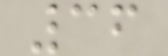36
